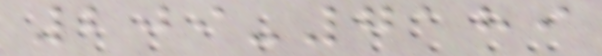209-7189
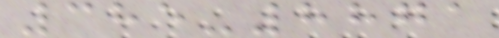385-8871
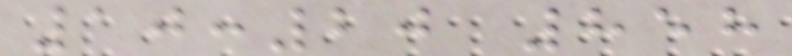10:20 858
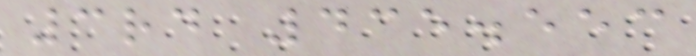3rd 435.553
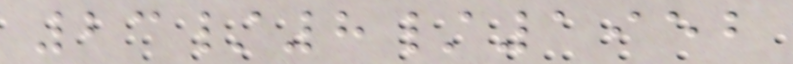23/8/1952
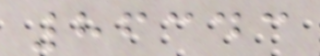86343
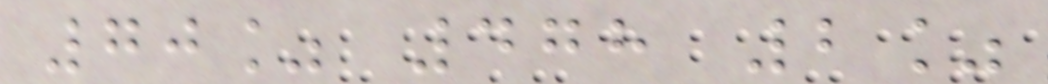70% 478 2%
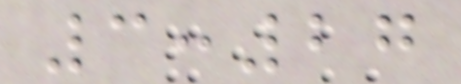3:27
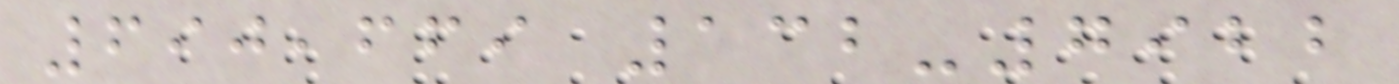690,669 132-7922
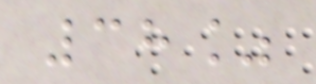38%
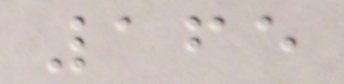165
